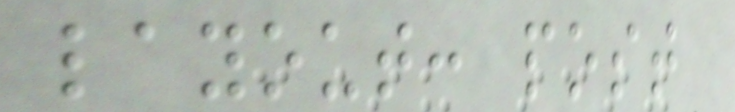layout: post
